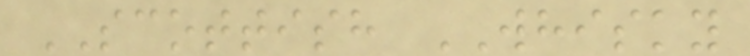SCOTTISH WHISKY
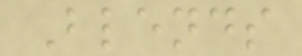Blends
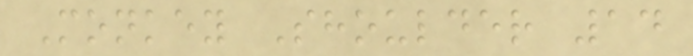Monkey Shoulder 14
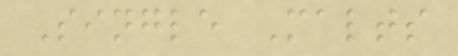Single Malts
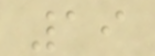19
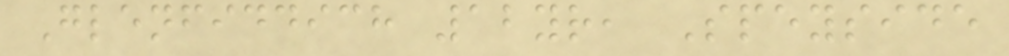Glenfiddich 12yr, Speyside
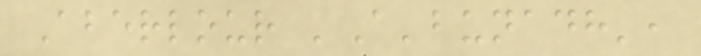Aberlour 'A'bunadh',
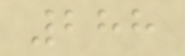288
